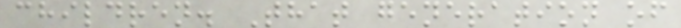children. That generation of
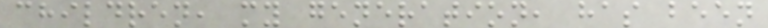children, my generation, has been
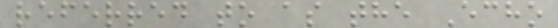referred to as the Echo
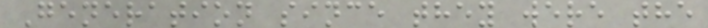Generation since they were the
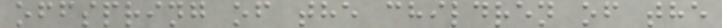offspring of the children of the
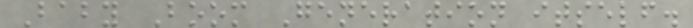Baby Boom Generation itself.
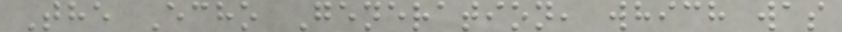The Echo Generation, which was
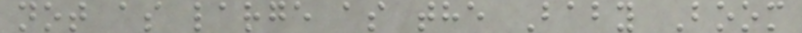not as large as the Baby Boom
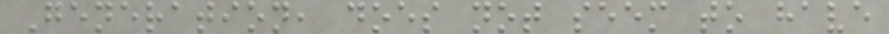Generation, does not seem to have
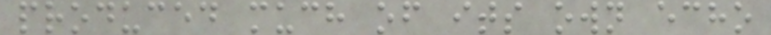produced much of its own echo
